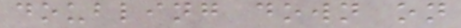doubling down on
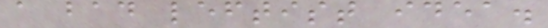a bad leftist idea.
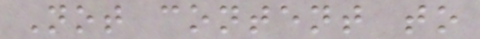Not content to
